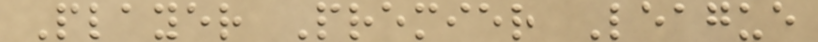Player Premier League
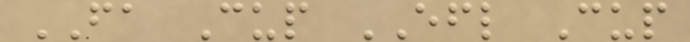FA Cup EFL Cup
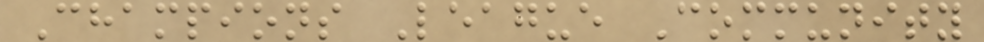Champions League Community
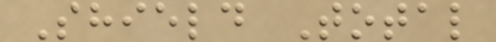Shield Total
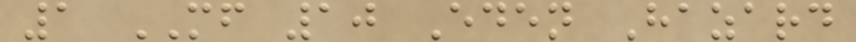1 MF 10 Eden Hazard
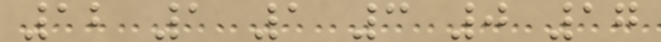12 1 1 3 0 17
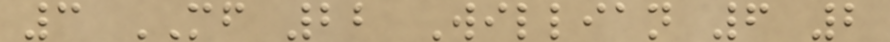3 MF 22 Willian 6 2
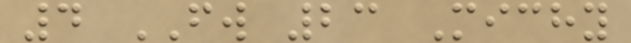4 FW 23 Michy
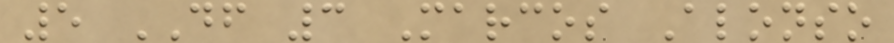5 DF 3 Marcos Alonso
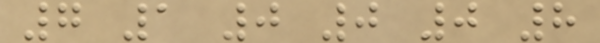7 1 0 0 0 8
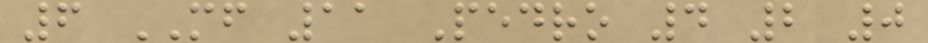6 MF 11 Pedro 4 2 0
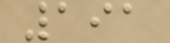191
